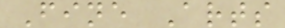Fine Arts
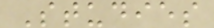Studies
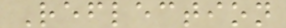Reflection
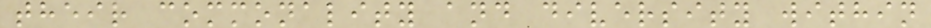their commonality and diversity within
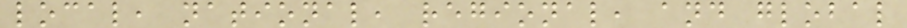local, national, regional, and global
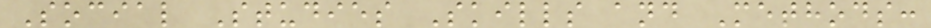Social Studies Skills and Methods:
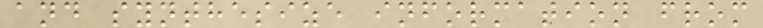and synthesize information from
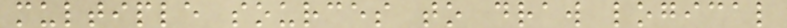multiple sources to draw logical
